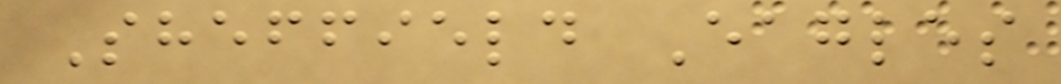Sheffield Eagles
